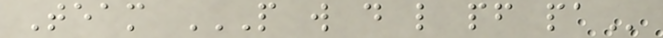Team P W D L PF PA
